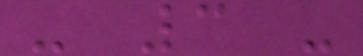- 3 -
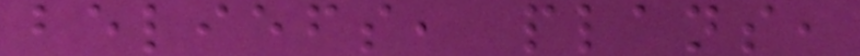beliefs, plans,
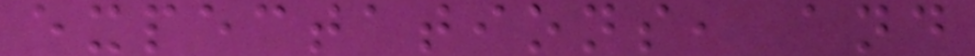expectations, and
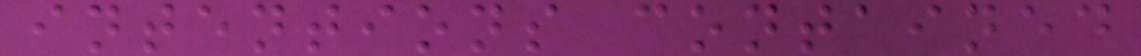intentions contained
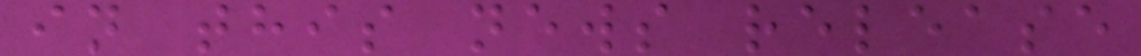in this news release
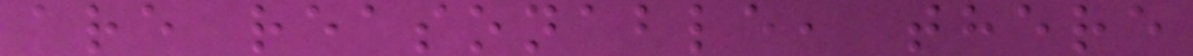are reasonable, there
